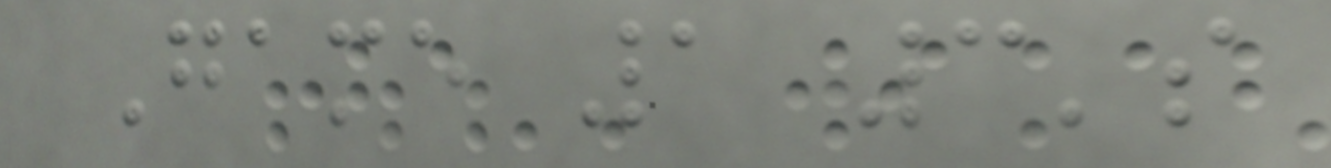Game 1 3's
